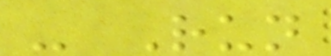- Run
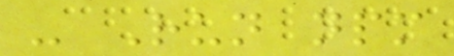- Run npm
